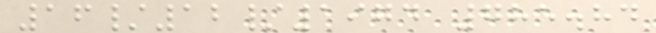16/12/1974 785.84
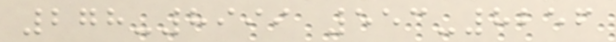278-8999 553-8256
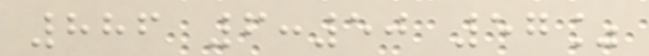886 6:50 57%
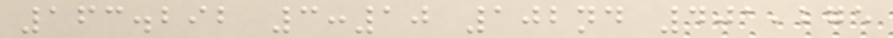163.292 3:10 102nd 401,275
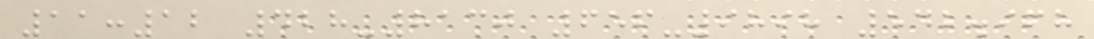11:12 428-8130 656-9898 542.968
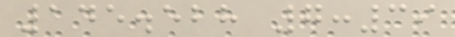145.528 7:39
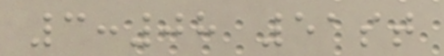3:08 51st
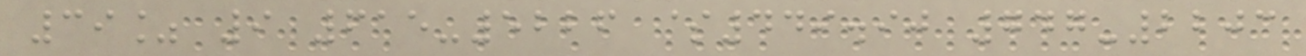39% 9 615-5226 $449.90 747-2203
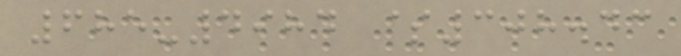685-4984 $308.43
